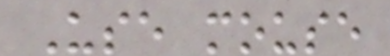Use mouse
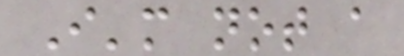I'm not a
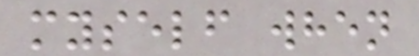myself when
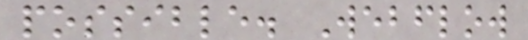possible. Webflow
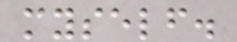myself.
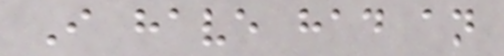I have had an
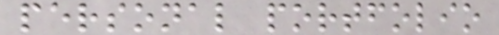personal portfolio
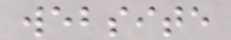website
